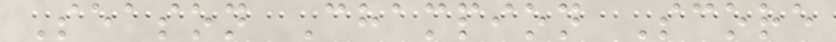Season Champion Score
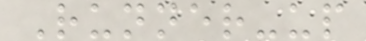Runner-up
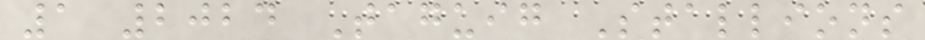1 2024 Taguig Stallions
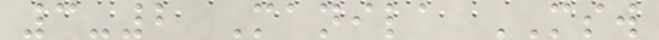3-2 Manila MSW
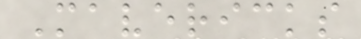Mavericks
